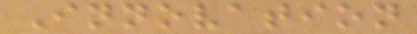Innovation
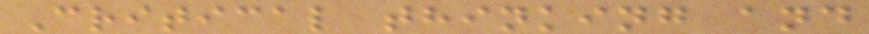Critical thinking and
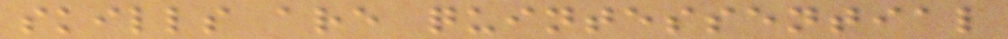skills are quintessential
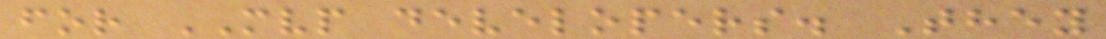for MVP developers. They
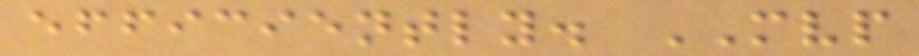efficiently. MVP
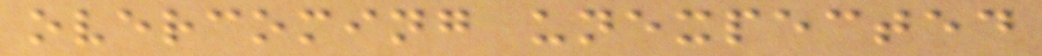overcoming unexpected
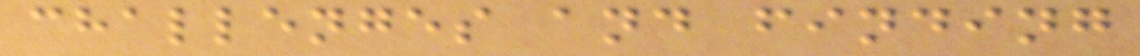challenges and finding
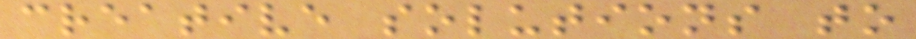creative solutions to
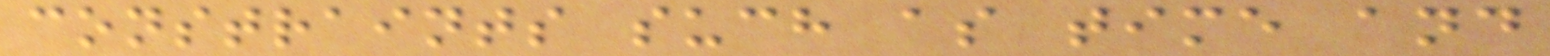constraints such as time and
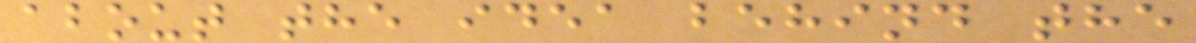about the idea behind the
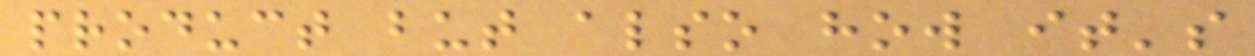product but also how it's
